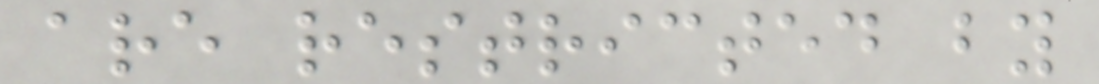are restricted by
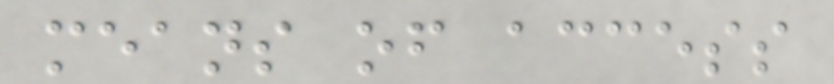means of access
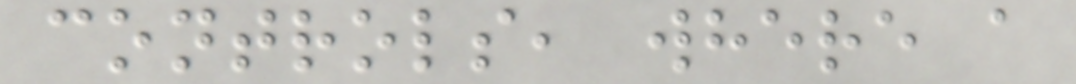controls, where a
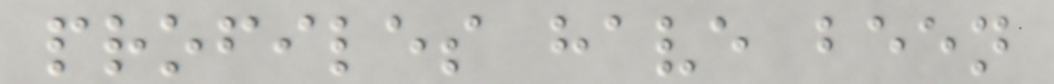profiles have been
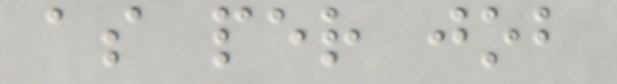as per job
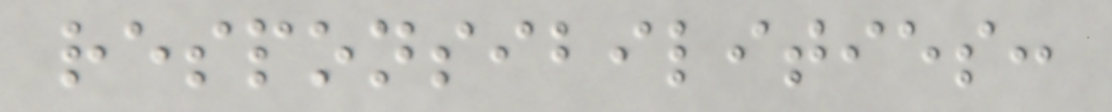responsibilities:
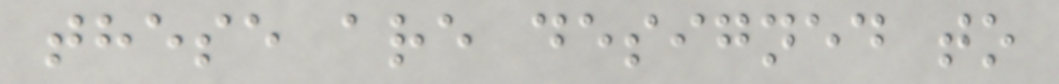these are designed to
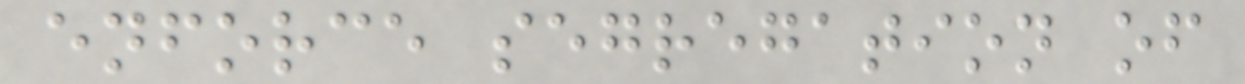enforce segregation of
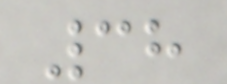38
